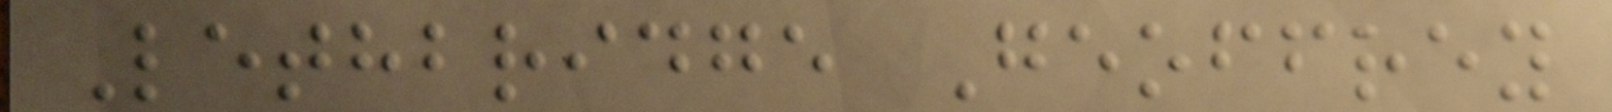Lethbridge Geoffrey
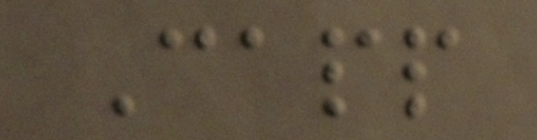Capp
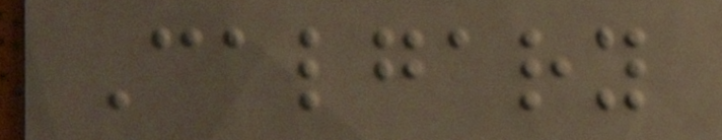Calgary
